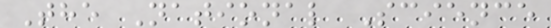The National Science
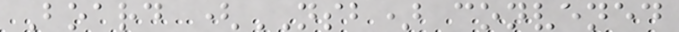Board (NSB) convened
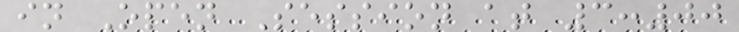in Open Session at 3:00
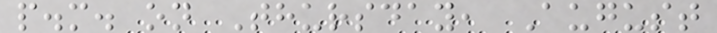p.m. on Thursday, August
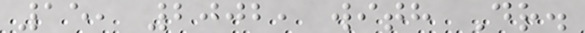15, 2002, with Dr.
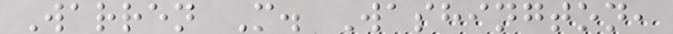Warren M. Washington,
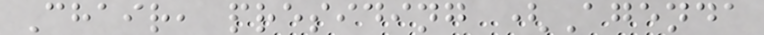Chair, presiding (Agenda
